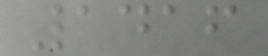1416
